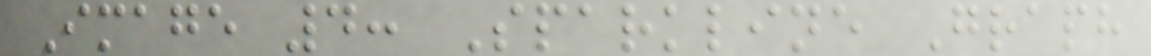Image 4: Sparkline Graph
